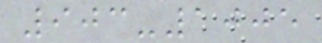903-1005
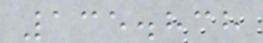135.838
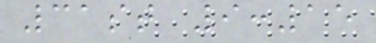31st 9:15
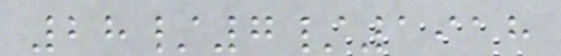28/7/1918
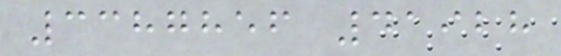3387856 41928
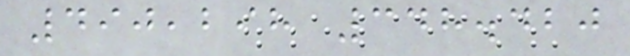490,298 348.420
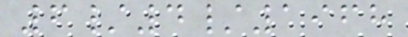6/4/1968
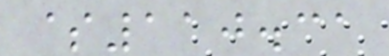$110.31
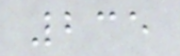235
